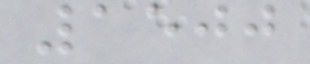1500
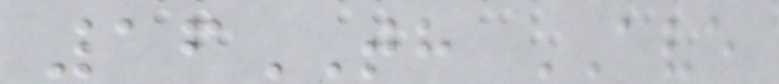16TH AVE
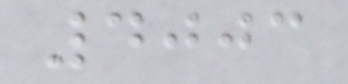4003
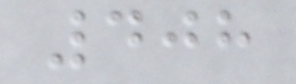408
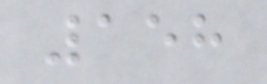158
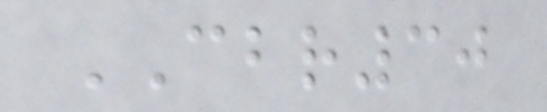CBR30
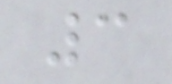3
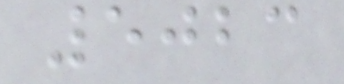5023
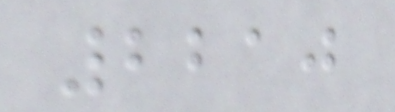2210
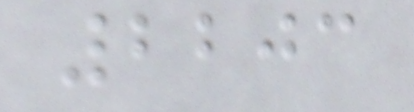2203
